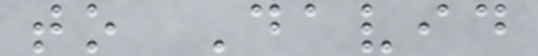to David
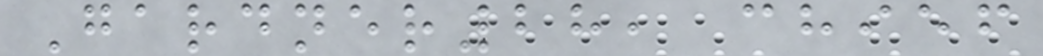Gardner28, chief
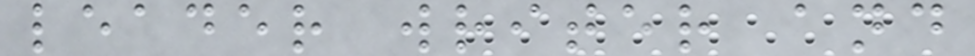leader writer and
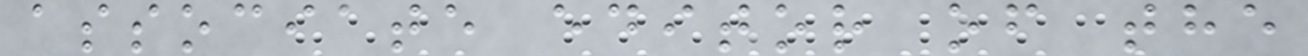associate editor of the
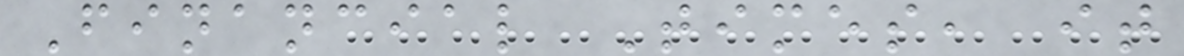Financial Times, it
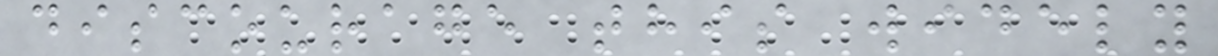discourage this widely
